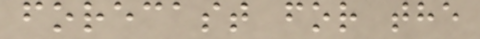forecast for the
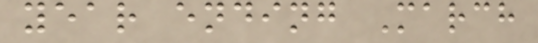year ending March
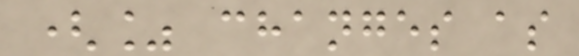(% changes as
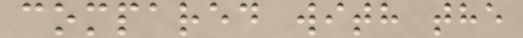compared with the
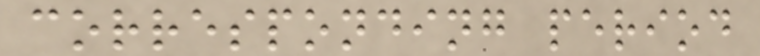corresponding period
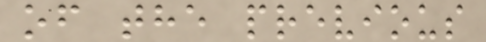of the previous
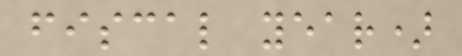fiscal year)
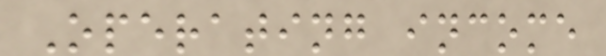Operating income
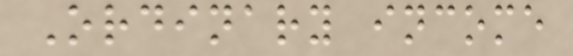Ordinary income
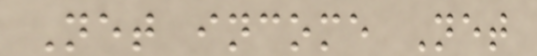Net income Net
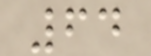64
